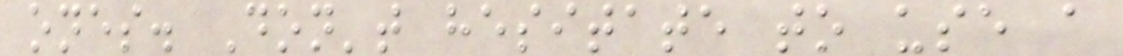ones. Don't hesitate to use a
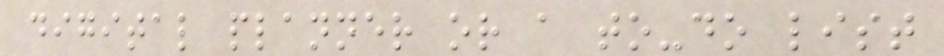digital planner or a to-do list
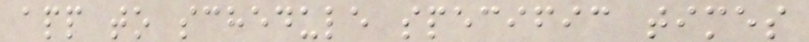app to schedule specific times
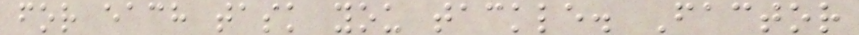for each task you tackle. Factor
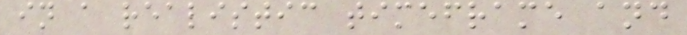in a realistic timeframe and
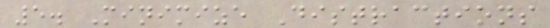5. Minimize Distractions
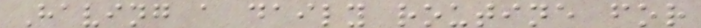Having a daily routine for
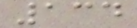134
